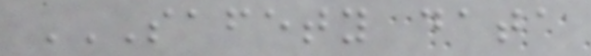SAFETY DATA
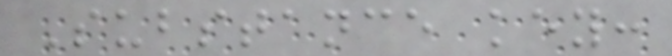Substance key:
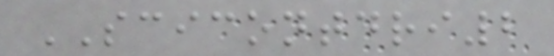SCICONTDRI2
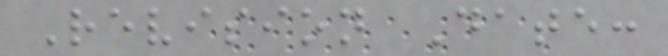Revision Date:
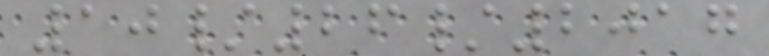10/26/2017
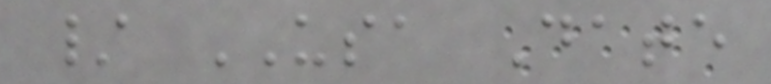/ USA Date
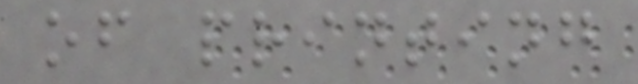of printing
